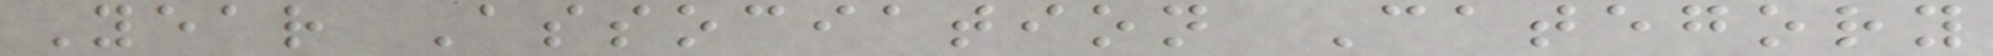Year Association Category
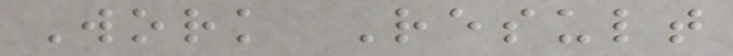Work Result
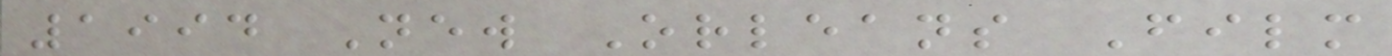1994 New Orleans Film
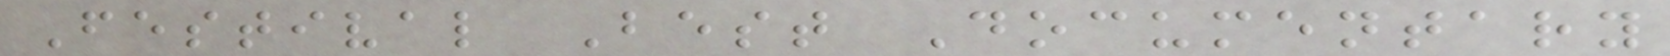Festival Best Documentary
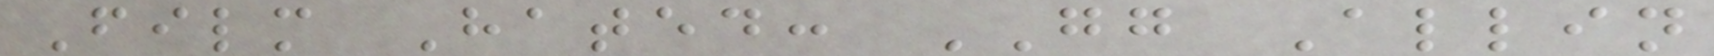Film Hated: GG Allin
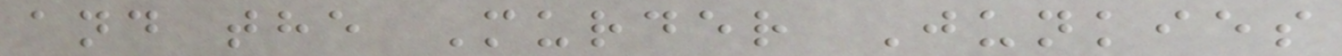and the Murder Junkies
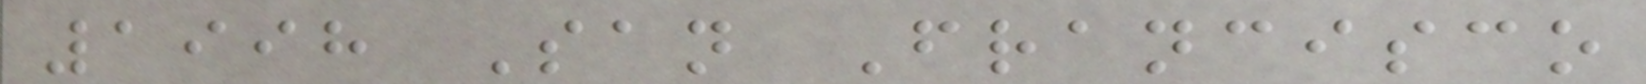1998 San Francisco
